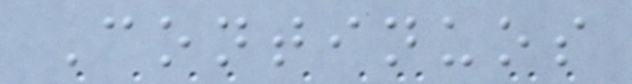Continuos
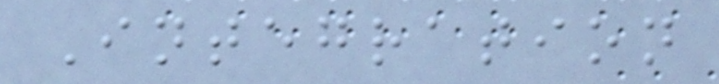Integration
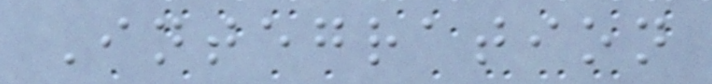Integration
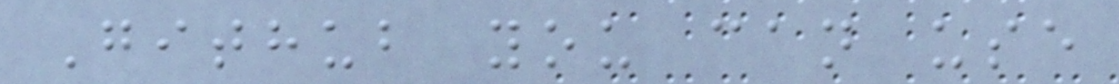Github you can use
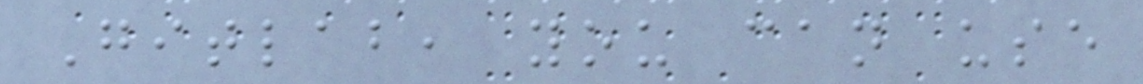Gitlab, you can use
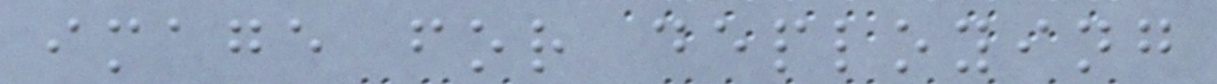image for deploying
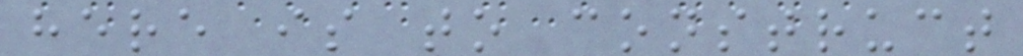here is to construct
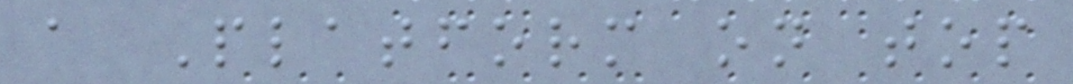a Platform on top
